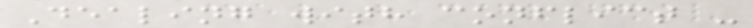Dealing with conflict -
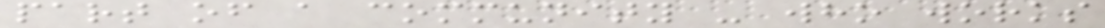part of a community - who works
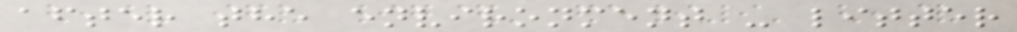after the environment - litter
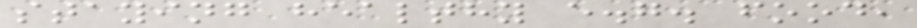staying healthy e.g. food,
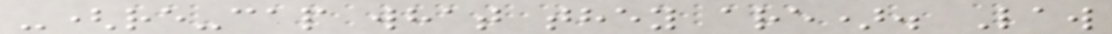-(re-cap what they are). Law
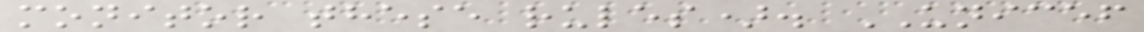monitor these rules). UNICEF
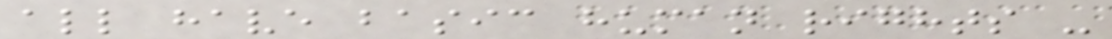all have basic human rights -
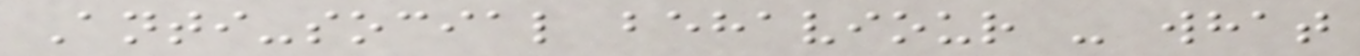Anti-social behaviour - what
